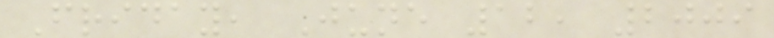Friday, June 12, 2009
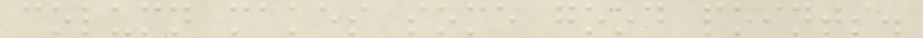column makes some good points.
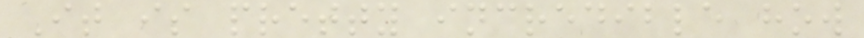It is pretty incredible how
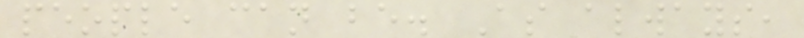people can be. As always,
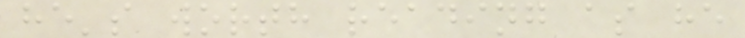he's worth reading as he
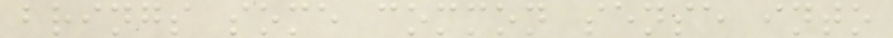brings some common sense into
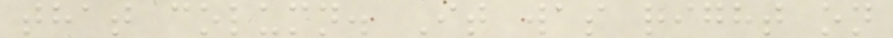that column. It was right on
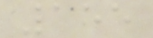155
